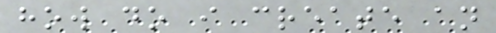how do i create an
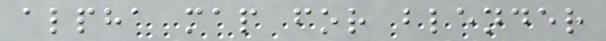alpha map for blender
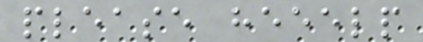please heeelp
